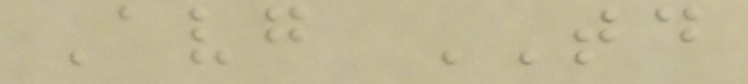Avg TD
